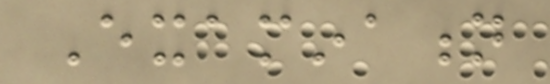Examination
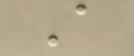A
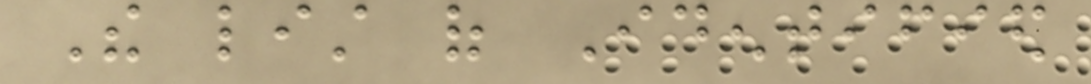The list of Identified
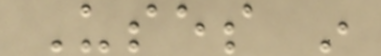Uses in
